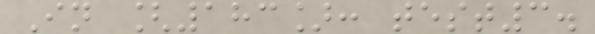In [183]: test3.
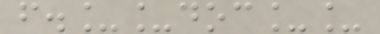f.__doc__
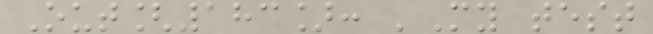Out[183]: 'My test
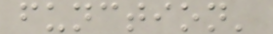function'
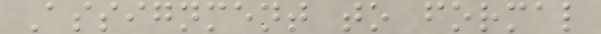Assignment to formal
